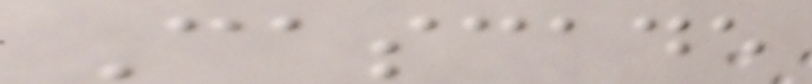Cascade
